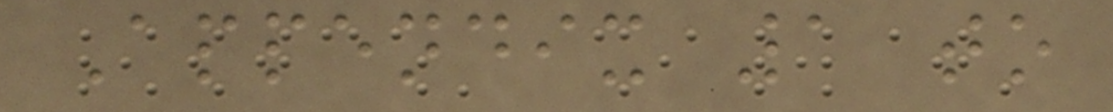Appendix 1 to
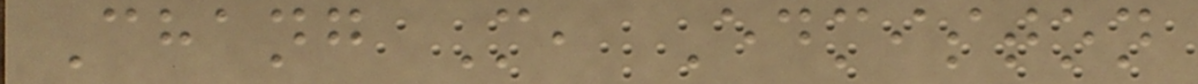Chang M, Edmiston
